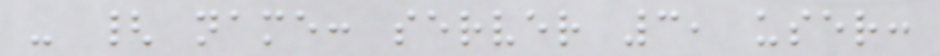- { name: server 3, user:
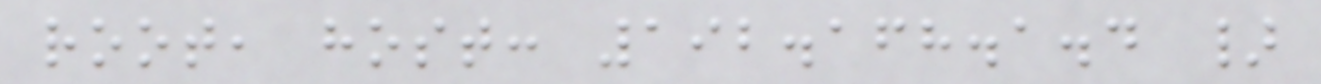root, host: 192.168.1.4 }
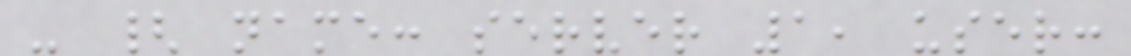- { name: server 1, user:
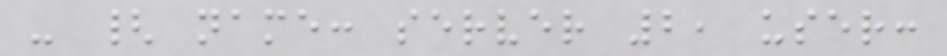- { name: server 2, user:
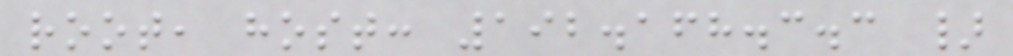root, host: 192.168.3.3 }
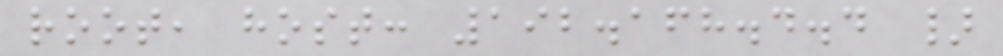root, host: 192.168.4.4 }
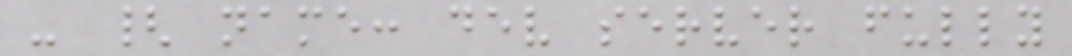- { name: dev server fully
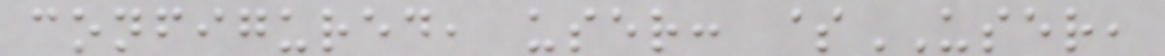configured, user: $USER,
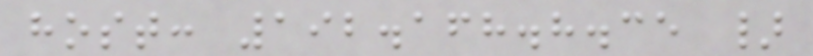host: 192.168.8.35 }
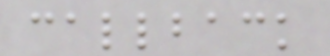callback
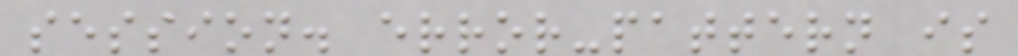session. error-pattern is
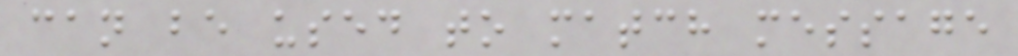can be used to match message
